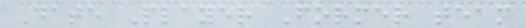Date Player Former team
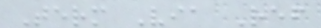Term Via Ref
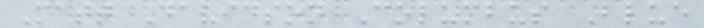Matt Davidson Columbus Blue
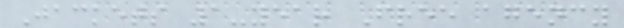Jackets 1-year Free agency
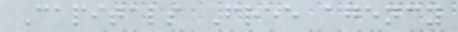Capitals Free agency
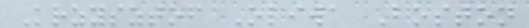Krzysztof Oliwa Boston
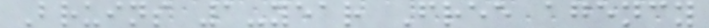Bruins 1-year Free agency
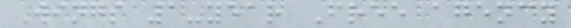Wings 1-year Free agency
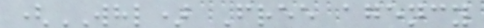(WHL) Free agency
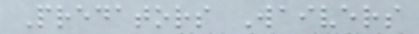Predators Waivers
